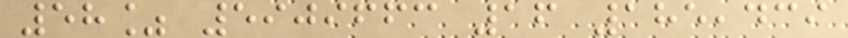58% 5909663 16 185,439
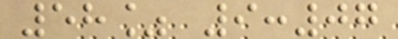58% 9:07
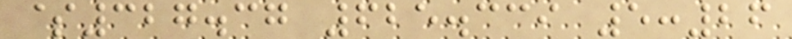$327.37 625.339 5:26
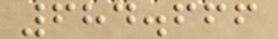684.666
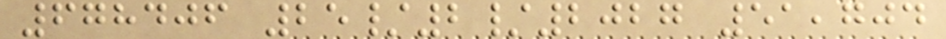678406 25/2/2027 51,704
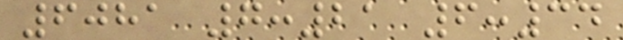6081 7:21 6:34
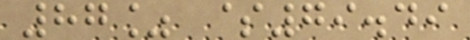87% $79.49
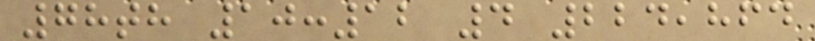78th 10:12 4 224,864
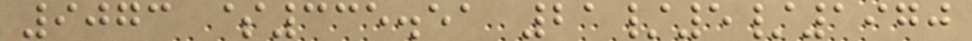9073 $335.51 21/5/1970
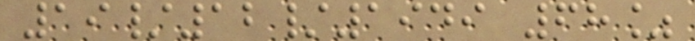19/12/1949 68%
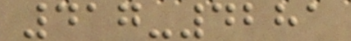417-4281
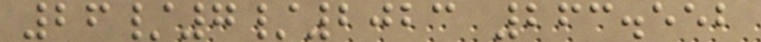26/7/2023 263.552
